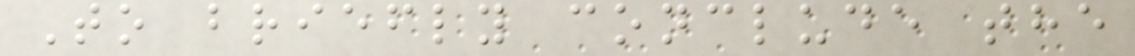To briefly conclude the
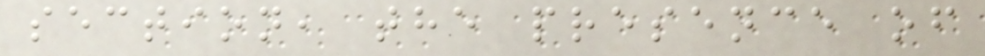section, the presence of
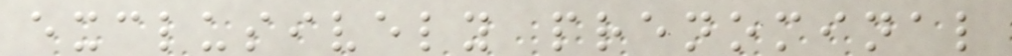exclusively prenominal
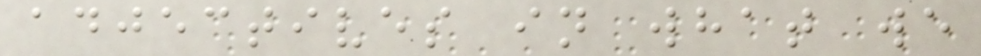adjectives in what we
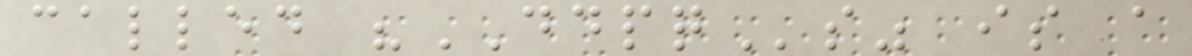called "DDPQs" is a
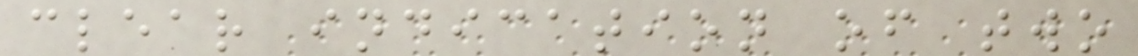clear indication of two
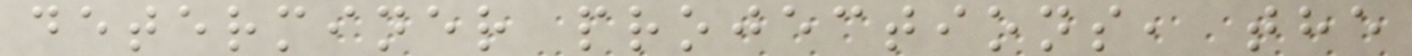determiner projections, the
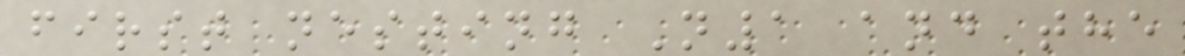first nesting N1 and the
